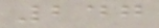247
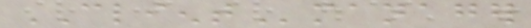CLIENTmanager
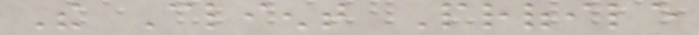The Client Profile
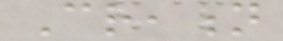Creation
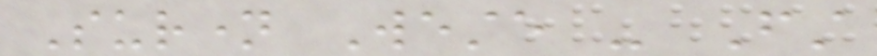Surname Weste - First
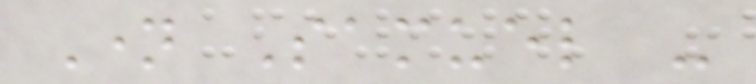Name Samuel -
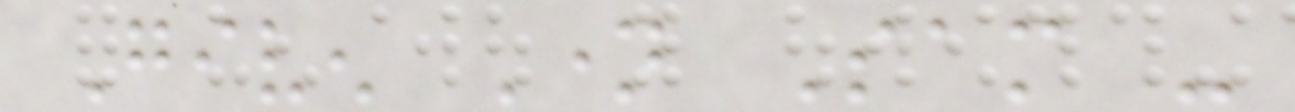Given Name Sam -
